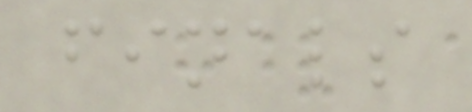finals
